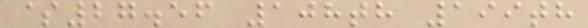$27.56 108th 199th
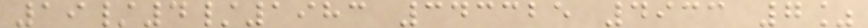19/4/1983 343325 4933 7%
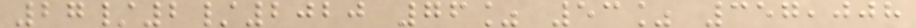27/2/2020 76% 53% 357,008
